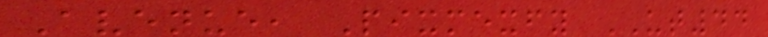Avenue, Pixmexfy UT44
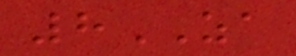8ZA
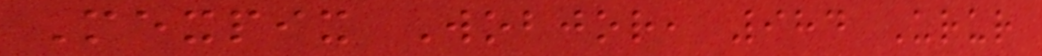Mexpix Wobjor, 984 Urur
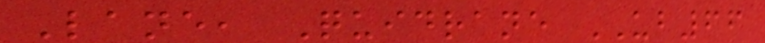Lane, Quidrane UB66
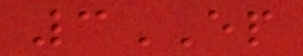3EP
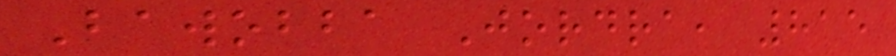Bawobba Jordra, 815
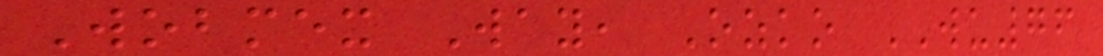Wobmex Way, Ozko WU76
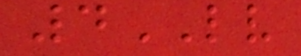4LV
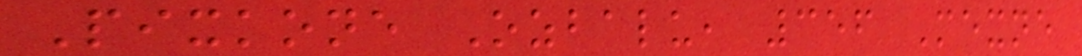Pixkone Ozbalu, 356 Mexne
